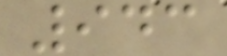943
